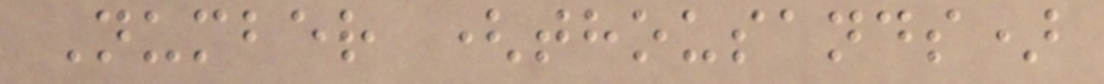Number (thousands)
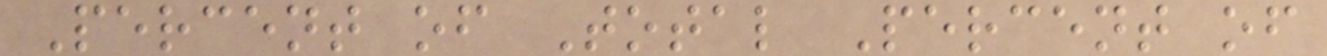Percent of Total Percent of
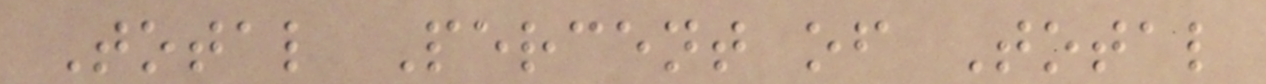Total Percent of Total
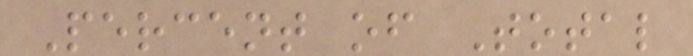Percent of Total
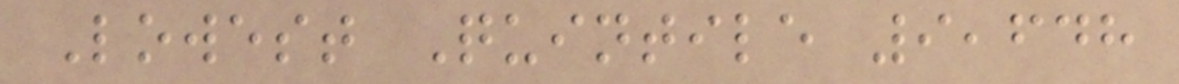Lowest Quintile 9,648
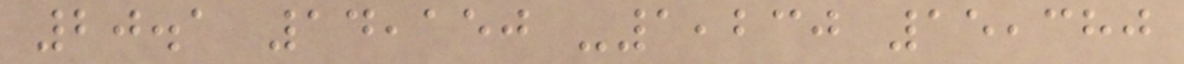20.1 14,150 -1,230 15,380
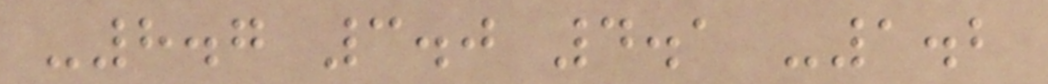-8.7 3.0 4.1 -1.2
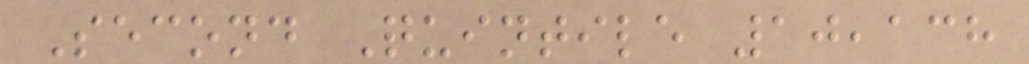Second Quintile 10,138
